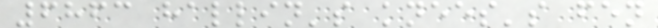6863 hallin's knees's fen
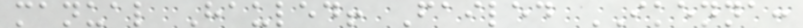manual Hauled! Failed IKENNA:
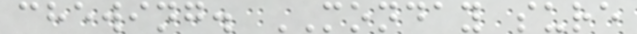chewing. MONDAY sure
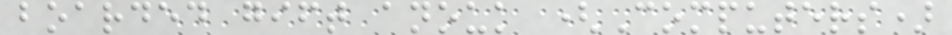boarded gift anouk (Computers)
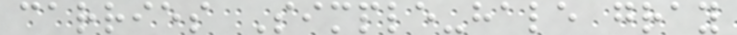carries Simple-hale gray
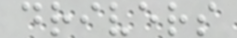drivers
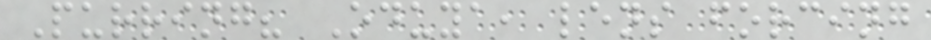Purring? Oduya, lens forcing
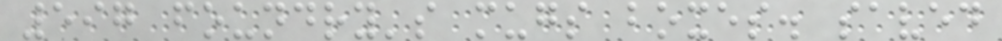597 foundry's mugs boxes. saved
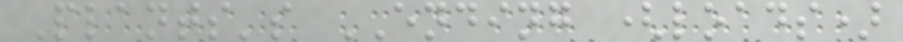Plants's ENDING (loads)
